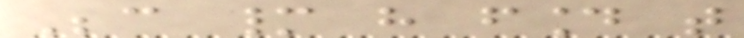Because many have found that
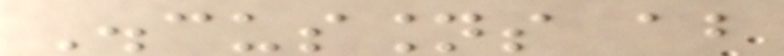Discussions about
